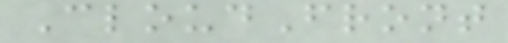CloudFront
